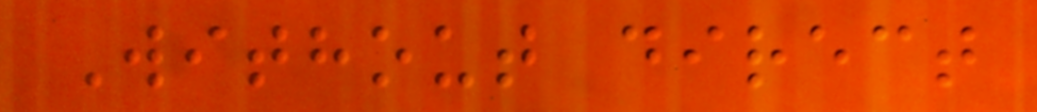Without direct
